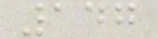147
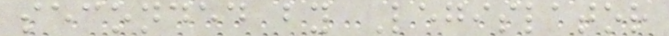seconded by Legislator
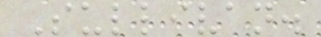Sullivan.
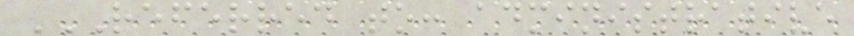REFERRED TO: ADMINISTRATIVE
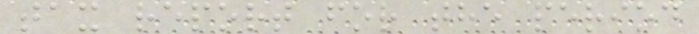tax report for the period
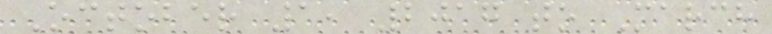October 1, 2017 to March
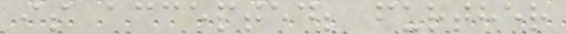is accepted; further
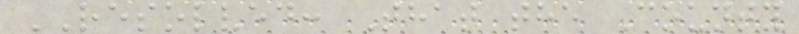RESOLVED: That the County
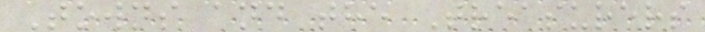Towns and the Treasurers
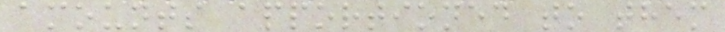amounts apportioned to them
